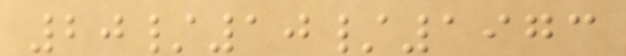20/10/1973
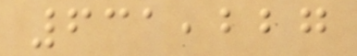631,227
